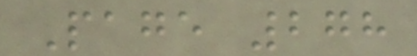Page 278
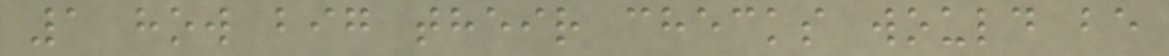1 how big their checks would be
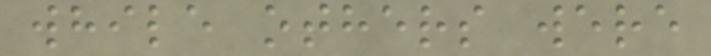while others were
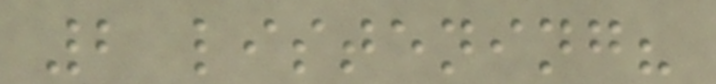2 listening?
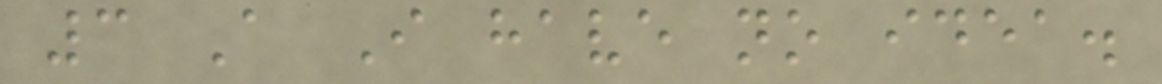3 A I have no idea.
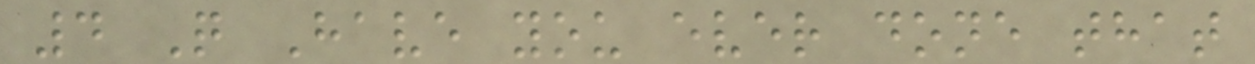4 Q Have you ever done that
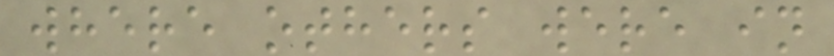where others were in
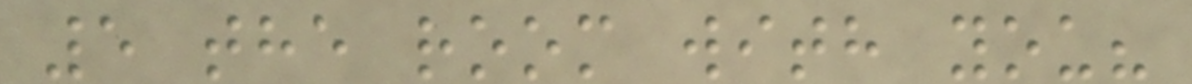5 the room with you?
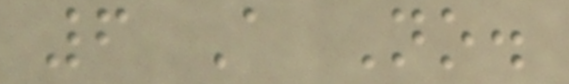6 A No.
